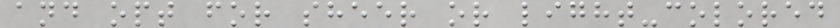and opt for sheer or light-colored
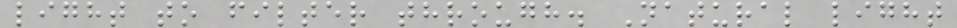light to filter through. Natural light
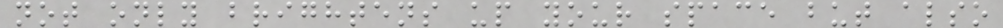not only brightens up your space but also
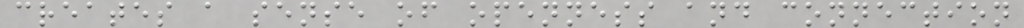creates a sense of openness and connection
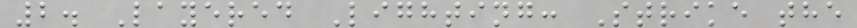2. Layered Lighting: Strike the
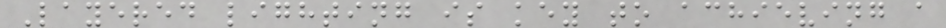Layered lighting is key to achieving a
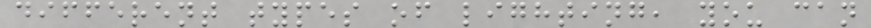different types of lighting, you can
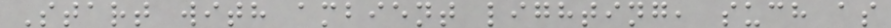Start with ambient lighting, such as
